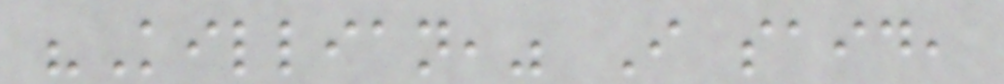"Killian," I said,
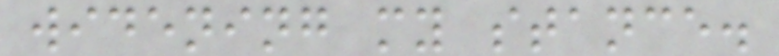widening my stance.
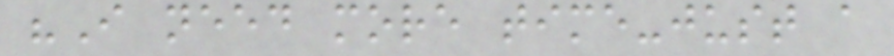"I need more time-just a
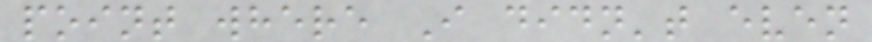point where I didn't even
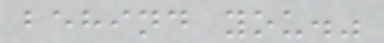behind you."
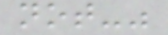not-"
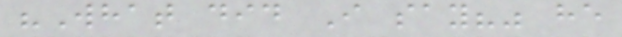"What did I say?" he
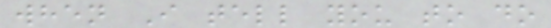when I tell you to do
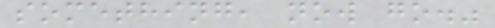something, now go."
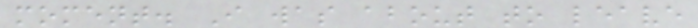moment. I was about to leave
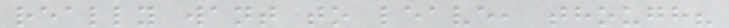really want to leave, though?
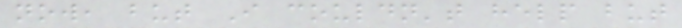now, but I couldn't help but
